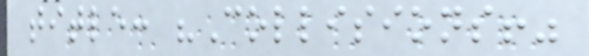title: "Collisions!"
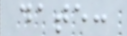date:
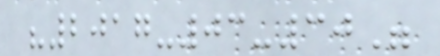"2017-03-30"
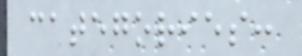categories:
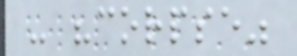- "corpse"
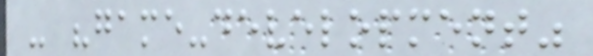- "game-development"
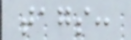tags:
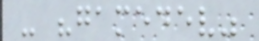- "gamedev"
